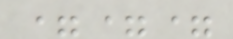===
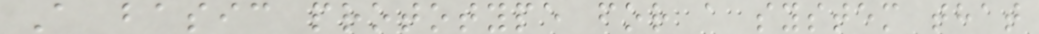A basic prototype for a system that
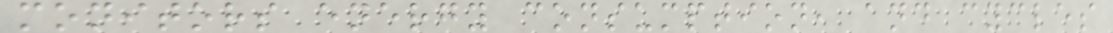monitors energy consumption, and cycles
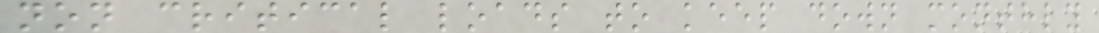non critical loads to keep down monthly
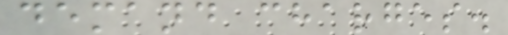demand charges.
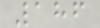186
